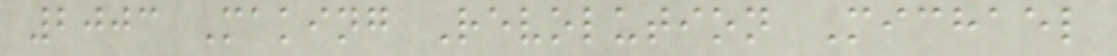2003 Making Revolution Michael
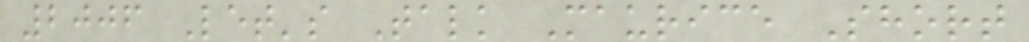2006 Let's Talk Maurice Short
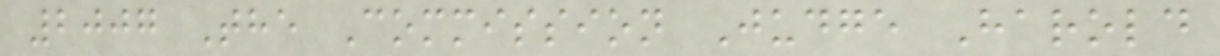2007 The Commission Judge Harold
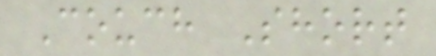Couch Short
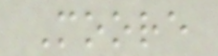Moore
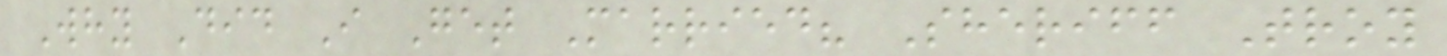Why Did I Get Married? Sheriff Troy
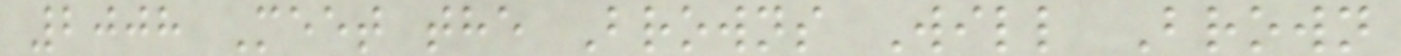2008 Meet the Browns Will Brown
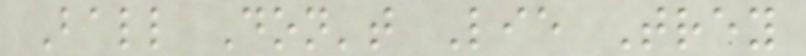Ball Don't Lie Trey
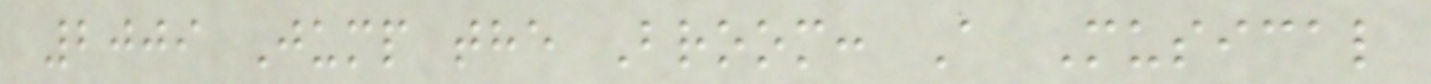2009 Jump the Broom: A Musical
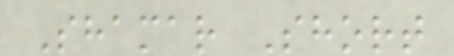Shamar Short
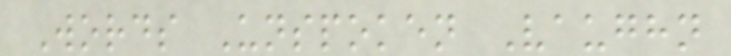Words Unspoken Vaughn
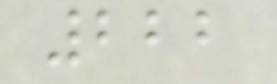222
